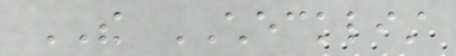THE CHECKLIST
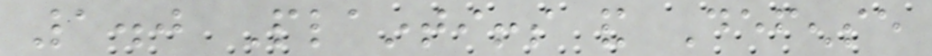1.0 Plaintiffs and Defense
